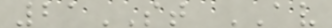21ST AV
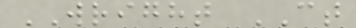WRIGHT CT
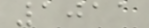1011
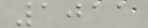1011
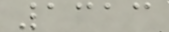1313
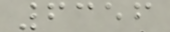6356
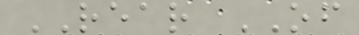REAR OF
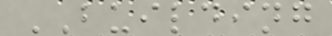BUILDING
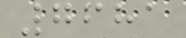7681
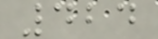424
